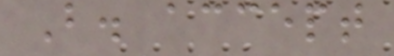B. accept
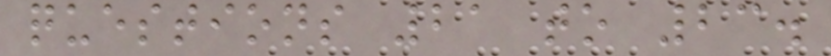questions 21 to 23.
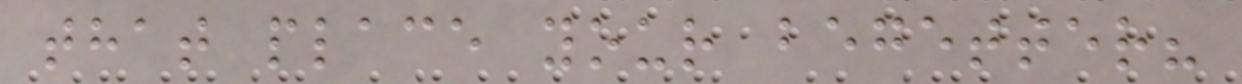that place your begetter?
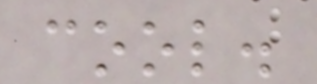cool.
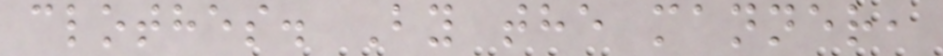clothes. By the manner,
